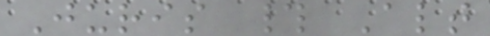Juris # Alt
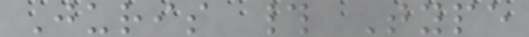Juris # Type
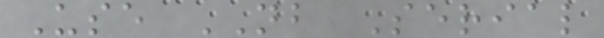Use NB Serial
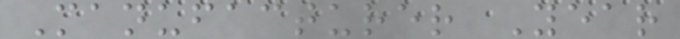Manufacturer Year
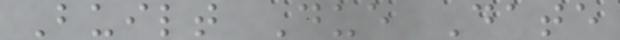Built Due Date
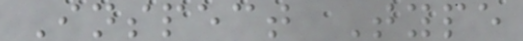Inspect Type
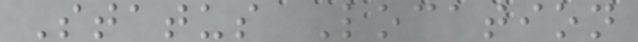Status Location
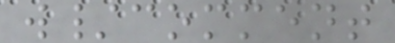w/comment
